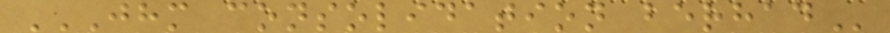JHM CONSOLIDATION BERHAD
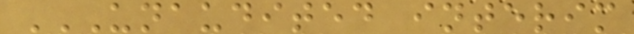UNAUDITED INTERIM
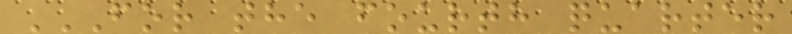FOR THE FOURTH QUARTER
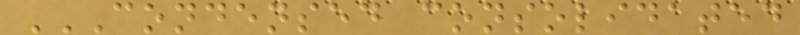CONDENSED CONSOLIDATED
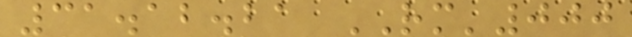31.12.21 RM'000
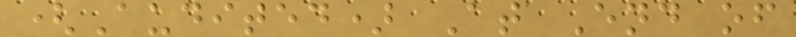(Audited) At End of
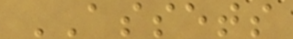ASSETS
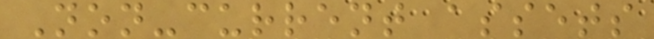Non-current assets
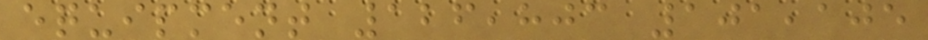equipment 126,803 101,105
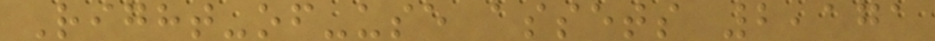Right-of-use assets 2,171
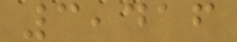3,416
